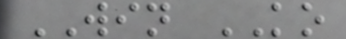WIN KO
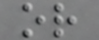or
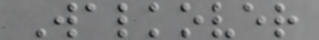Walkover
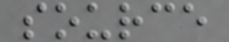source
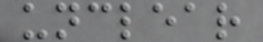unclear
